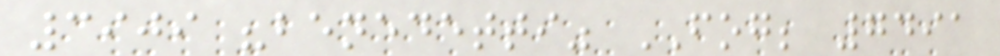3909 "benedetti" FOG; 7491
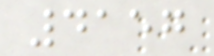4157
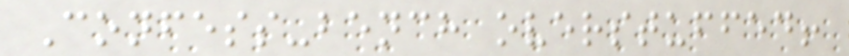Confess-bench overstuffed!
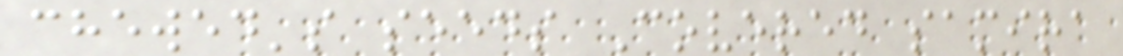chewed's seeds Covered samira
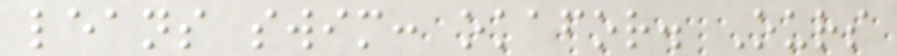leans swim: okafor. Ours
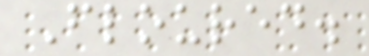Floured.
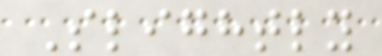Slightly
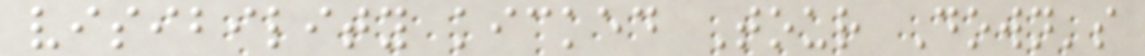visibility kicked Tour Down's
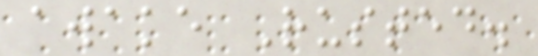awake Rusted.
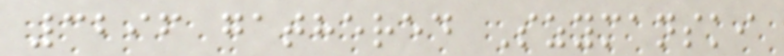3296 gathered Szymanski
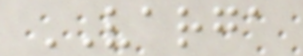VARGA
